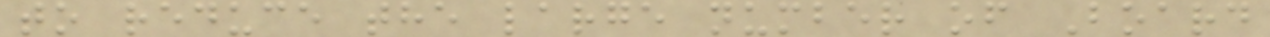to reduce the large number of Board
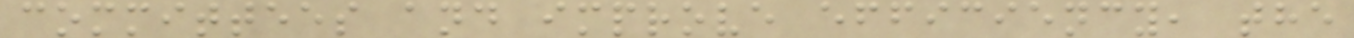committees and improve efficiency, the
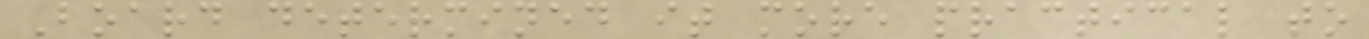Board determined it more practical to
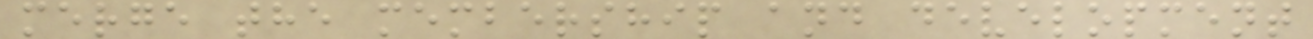merge the membership and development
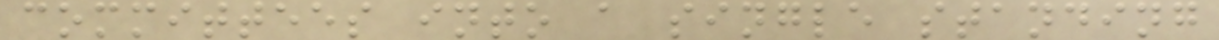committees into a single standing
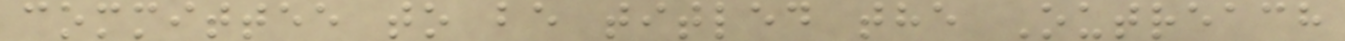committee to be titled the Outreach
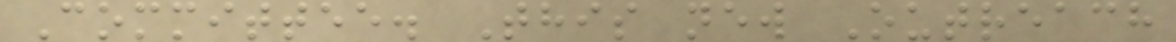Committee. This new Outreach
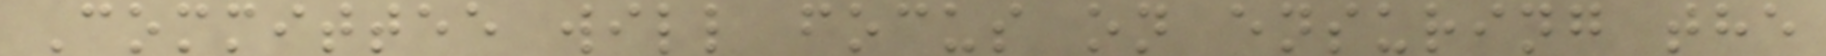Committee will focus on ensuring the
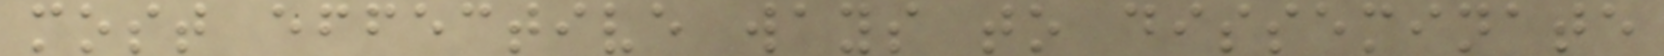most effective ways to disseminate
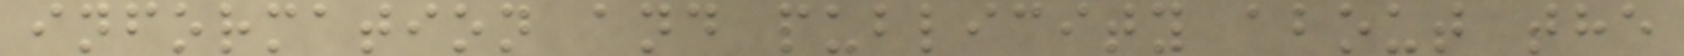information and publicity about the
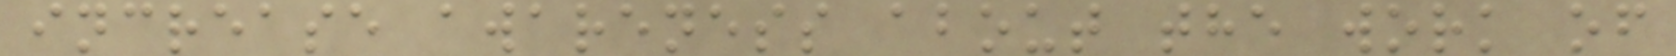increase awareness about the work of
